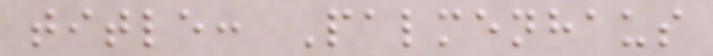title: Palmenhaus
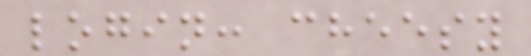login: cheesy
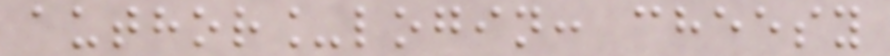author_login: cheesy
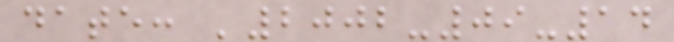date: '2002-09-14
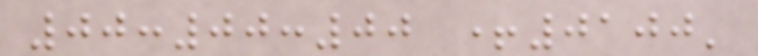00:00:00 +0100'
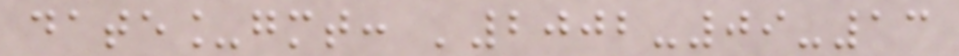date_gmt: '2002-09-13
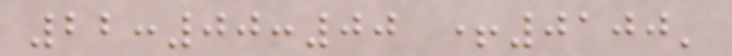22:00:00 +0100'
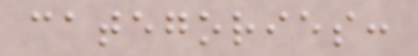categories:
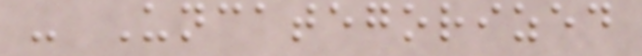- Uncategorized
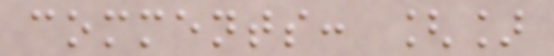comments: []
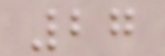27
